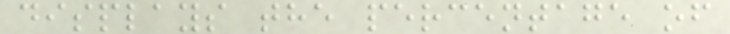displays the percentage of
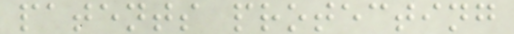patents protecting
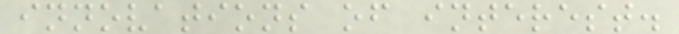innovations of interest.
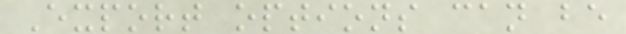Export options can be
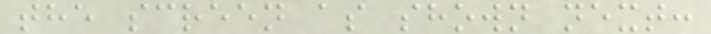the screen as shown next:
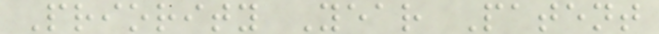Priority Year Patent
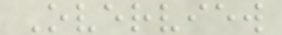Overview
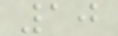10
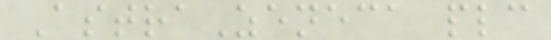AstraZeneca plc
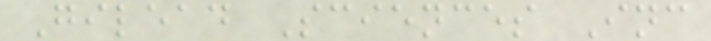Gilead Sciences Inc
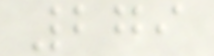279
